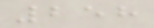258
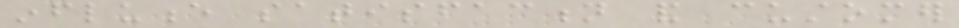influence satisfaction and customer
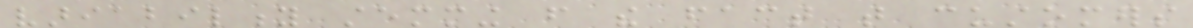variability stemming from the fact that customers
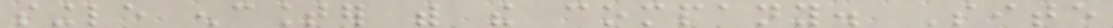single encounter with the company. Site
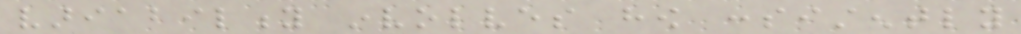variability involves how consistently
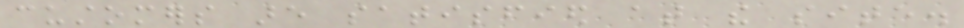customers are satisfied at the site.
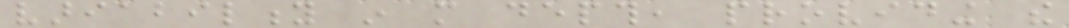variability in more depth, providing the
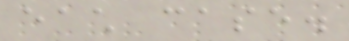each case.
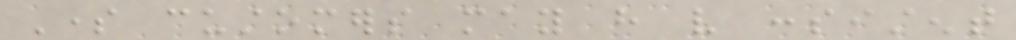Some customers may have very consistent
